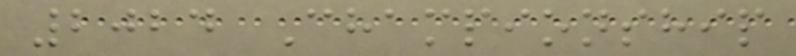2024 Championship
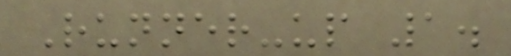Runner-up 1.
